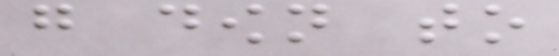go down to
